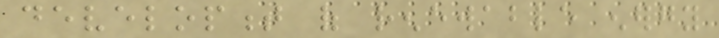development of renewable energy
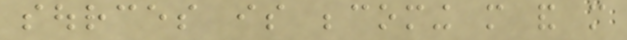sources is becoming more and more
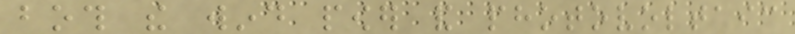both the wind power and photovoltaic
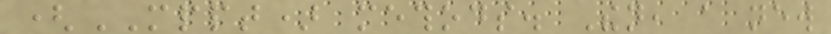(MPPT) methods. Then, a new
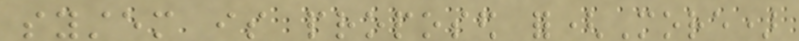system is proposed for(More)
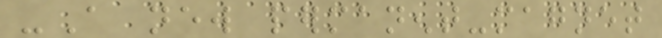-A new permanent-magnet
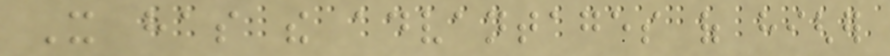It has the advantages of higher
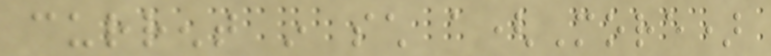current in such a(More)
